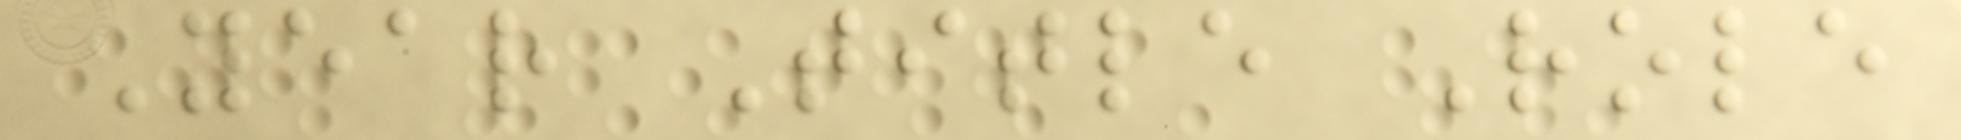Year Title Role
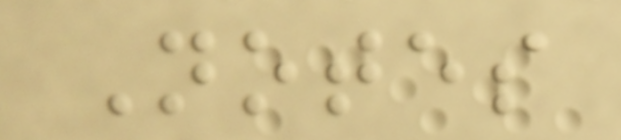Notes
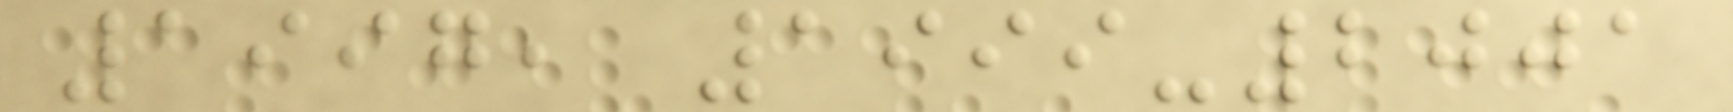1997, 1999-2001
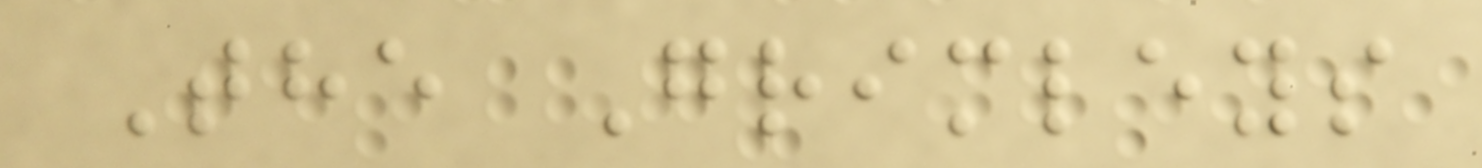The Grimleys
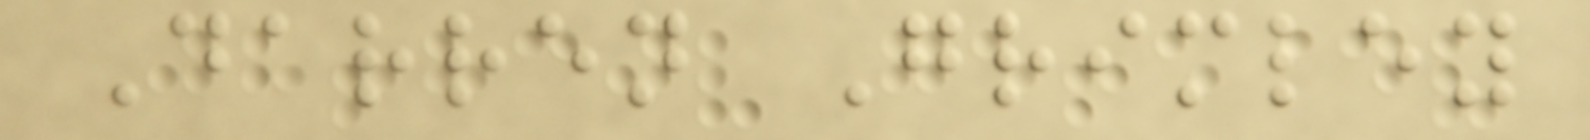Darren Grimley
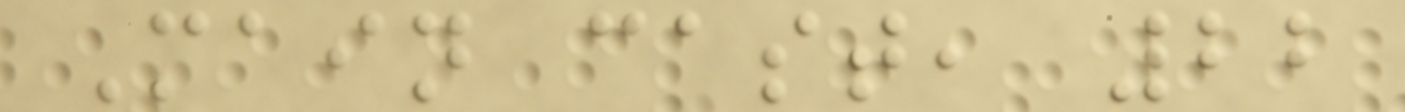Main cast, 22
